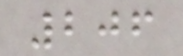206
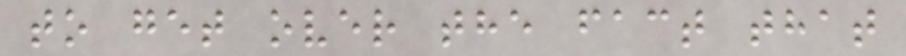to get over the fact that
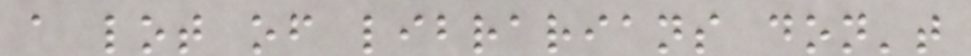a lot of librarians don't
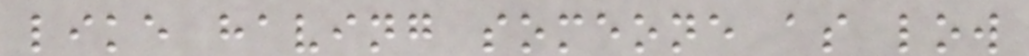like having someone as low
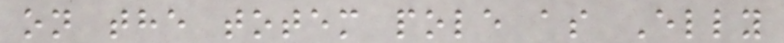on the totem pole as Elly
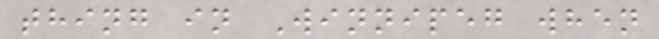thing in Winnipeg when
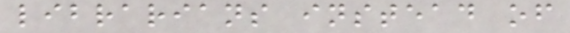librarians instead of
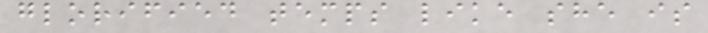glorified temps like she is
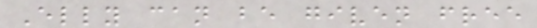Elly can be given free
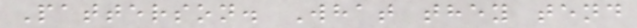Patterson. What they tend
